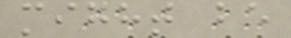might be
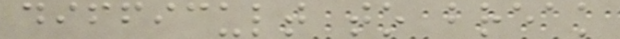difficult to break
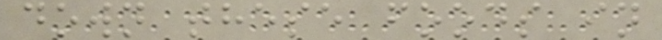down these foods in
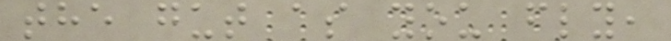the gut as you fly,
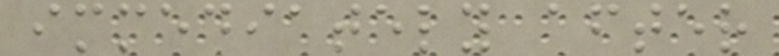immediately after
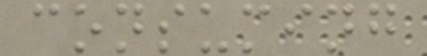consuming
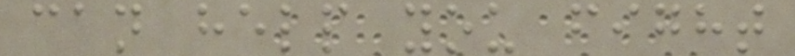can help you fight
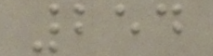254
